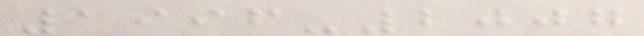1996-2007
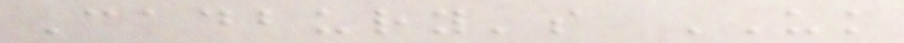Cadbury's UK
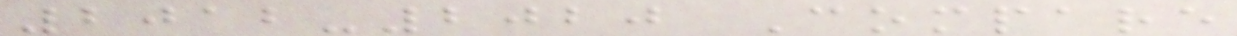2012-2020 Compare
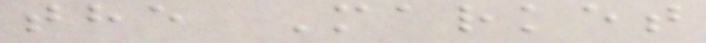the Market
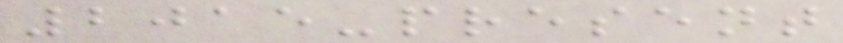2015-present
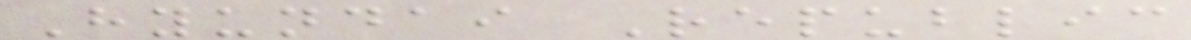Hyundai Republic
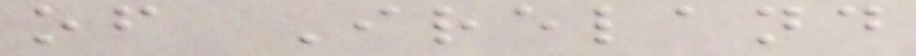of Ireland
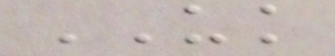UK
